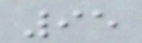95
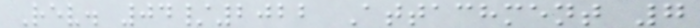Rev. 04/2022 Attachment 7
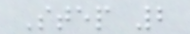Step 2
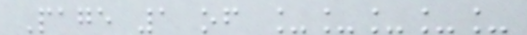Page 1 of _____
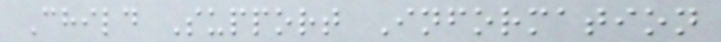Child Support Information
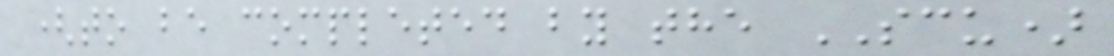(to be completed by the SCU)
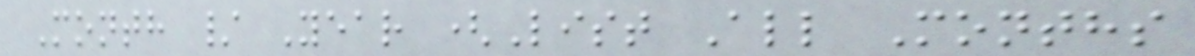Month / Year (List All Months
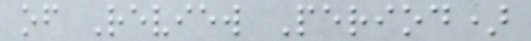of Review Period)
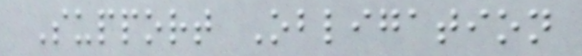Support Obligation
